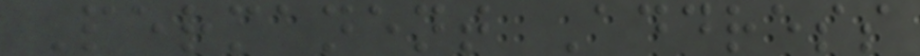Permanent Address
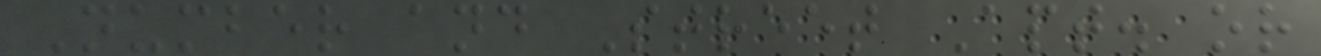Number and Street Apt. or
